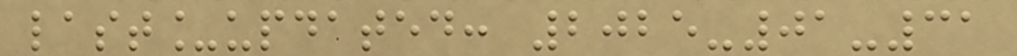last_updated: 2025-01-31
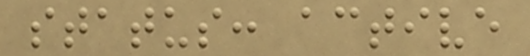status: active
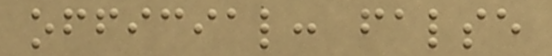official: false
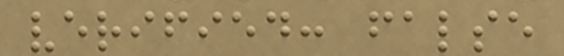verified: false
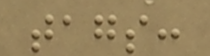tags:
